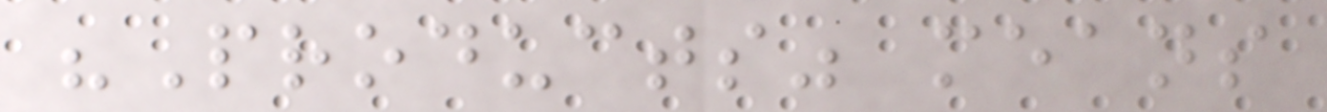"Products" means
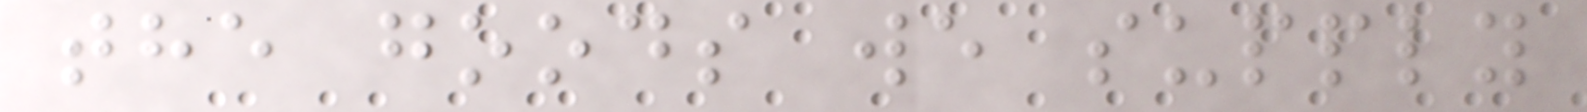the goods we supply
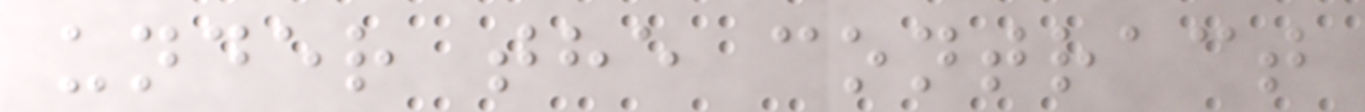under the contract
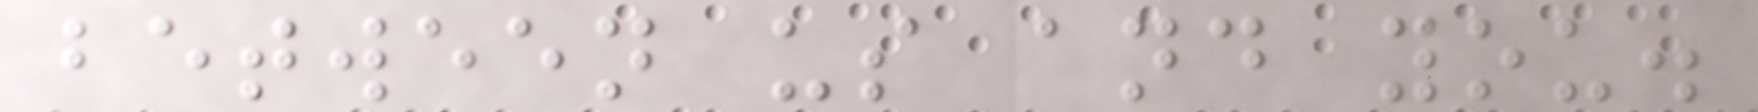between us and you.
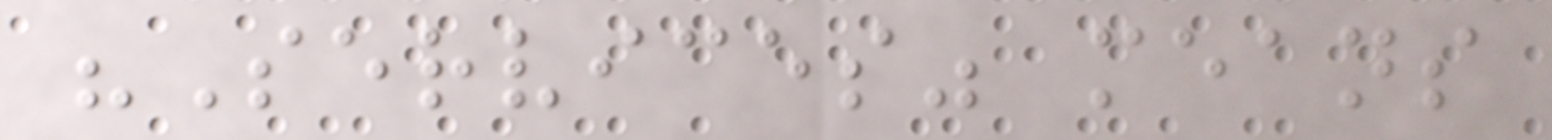"Services" means
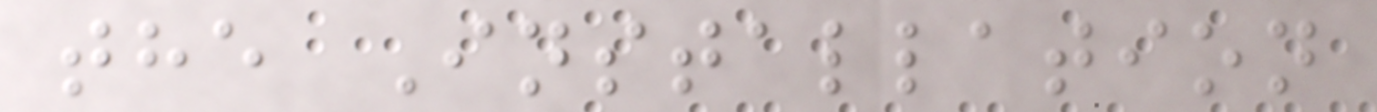the Installation
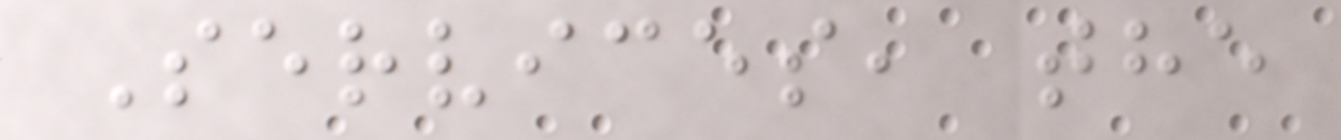Services, the
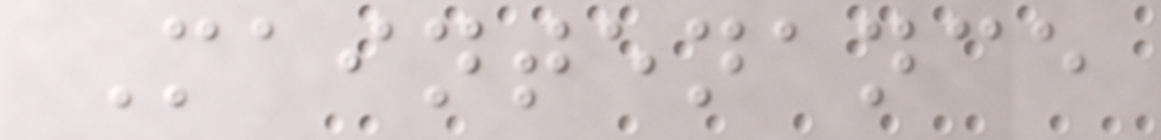Maintenance
